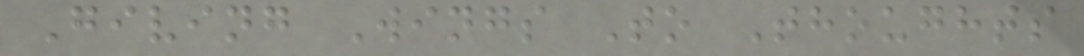Giving Wings To Thoughts
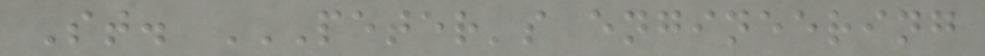St. PETER'S ENGINEERING
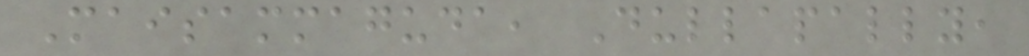Maisammaguda, Dullapally,
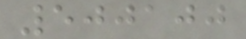500100
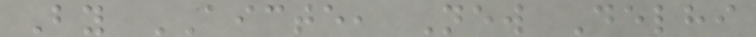By AICTE, New Delhi
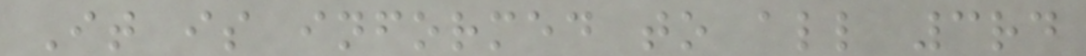It is informed to all 3rd
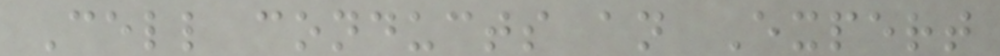Cell conducts an Expert
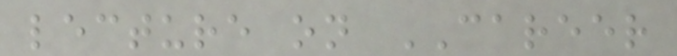lecture on CAREER
